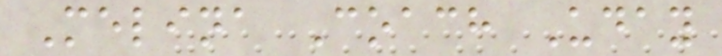Melina Coach Uday
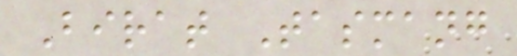Birat Tasmang
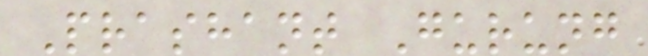Prashant Gurung
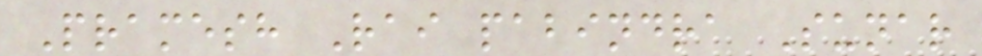Pramesh Rai pabindra Sunar
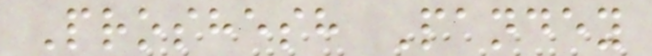Proshesh Pandey
